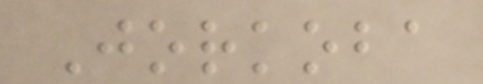Jorkoba
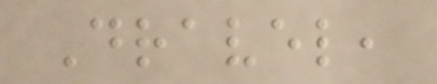Dravel,
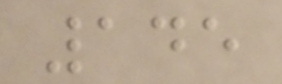145
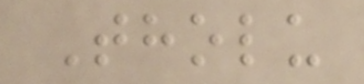Tholu
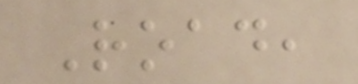Road,
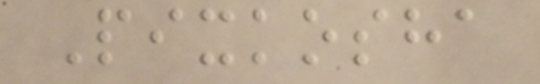Pixkosha
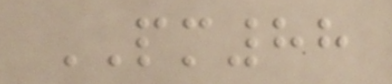PM88
